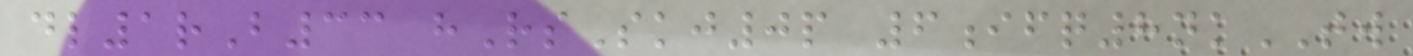dl1rB33 hRsSkj0p 6ifq8nkTW
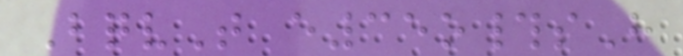BqvT e35o#sH
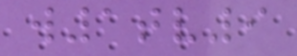w1tv9
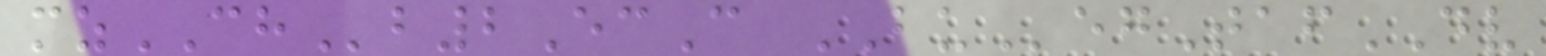mzCHb2EcC BUegTafDV
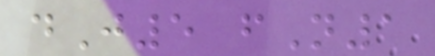dJ5 fN1
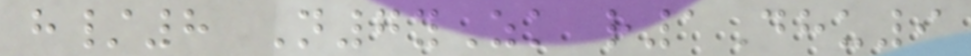h/8 N7yZk r1Dhu9
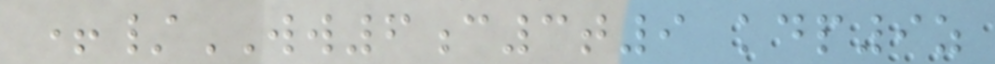+/WW6c3t9 kdp9z
